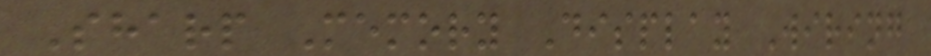Sharp Memory Display Wiring
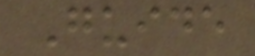Guide
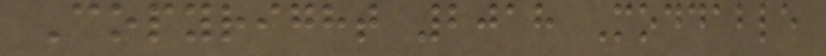Copyright 2018 Moddable
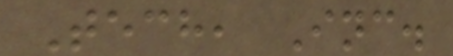Tech, Inc.
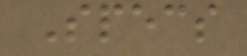Specs
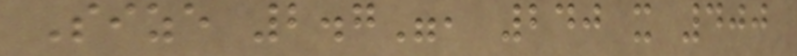Size 2.7", 240 x 400
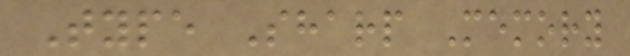Type Sharp Memory
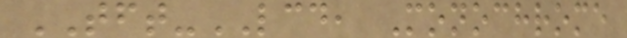TFT-LCD, Monochrome
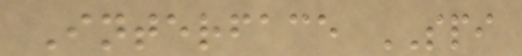Interface SPI
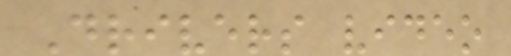Drivers video
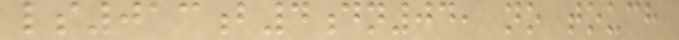ls013b4dn04, no touch
